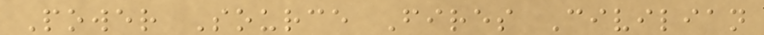Power Source Fires Civilian
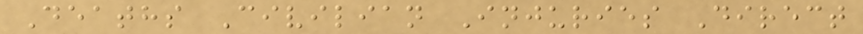Deaths Civilian Injuries Direct
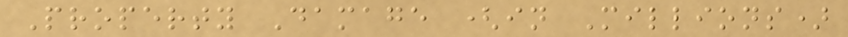Property Damage (in Millions)
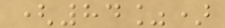(84%)
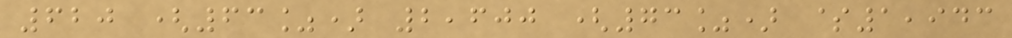620 (63%) 2,600 (73%) $1,943
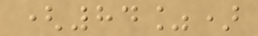(84%)
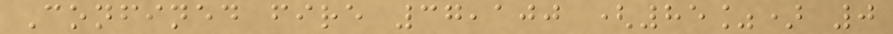Confined fire 37,100 (85%) 0
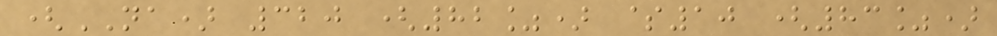(NA) 320 (82%) $10 (83%)
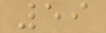59
